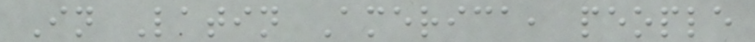In Latin America, people
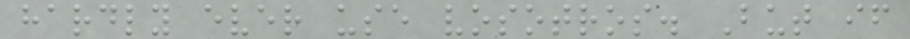hardly ever use vosotros. But if
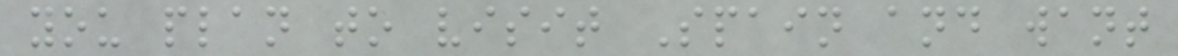you plan to visit Spain and want
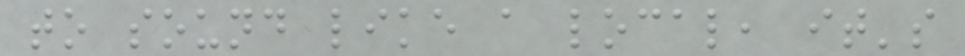to sound like a local, it's
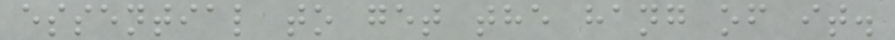essential to get the hang of it.
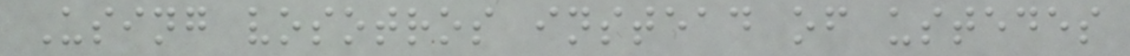Using vosotros instead of ustedes
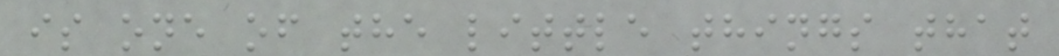is one of the little things that
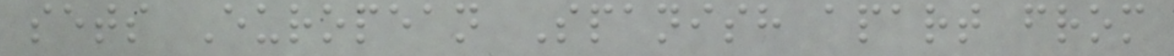sets European Spanish apart from
